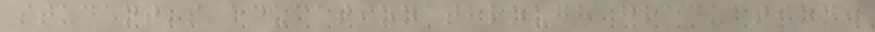student's education through graduation.
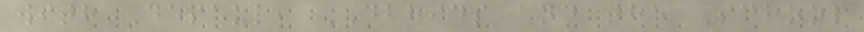with Depaul, DBHIDS and the School
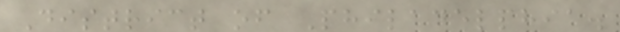District of Philadelphia.
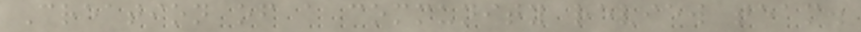Creation of a community review team.
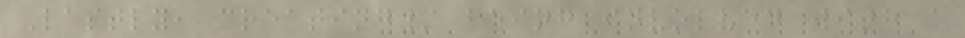Lastly, creating/ being involved with a
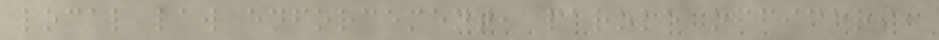local law enforcement, parole officers,
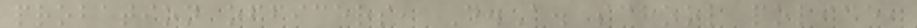probation officers, D.A. school police,
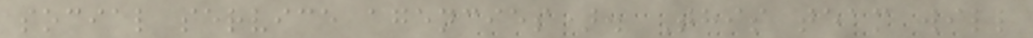social service agencies). This team will
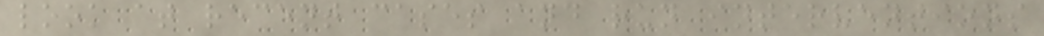look at recent cases and run interventions
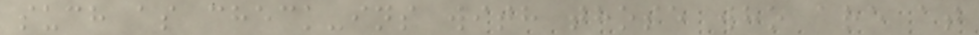such as check-ins with those who are at
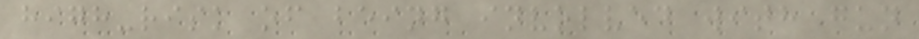high-risk of being involved with gun
